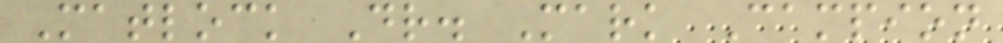Matlock Dr. Mark Campion
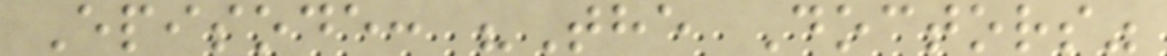Episode: "The Doctors"
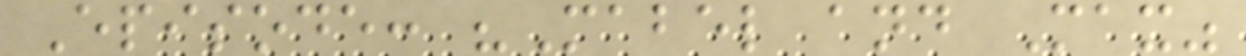Episode: "Mabel and Max"
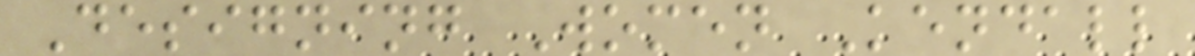Designing Women Kendall
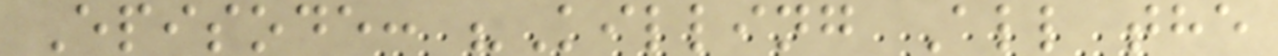Episode: "Killing All the
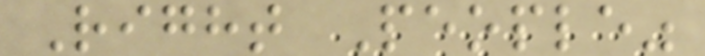Right People"
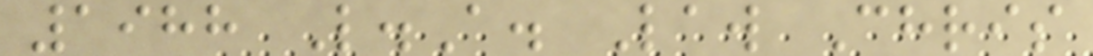1988 L.A. Law Chris
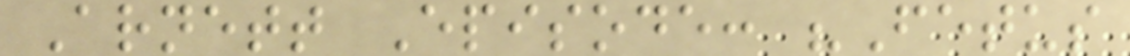Arnett Episode: "Fetus
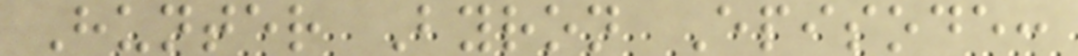Hunter Byron Episode:
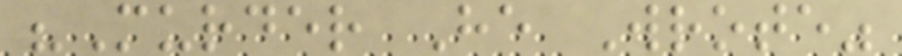"Murder He Wrote"
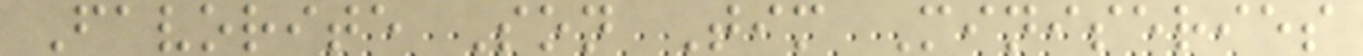Favorite Son Tim Miniseries
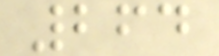264
